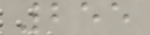255
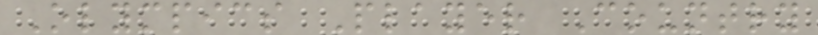Olympics Player Country
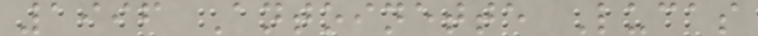1996 Antoinette Lucas
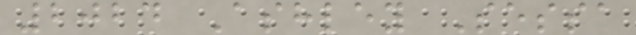2024 Ashley Sessa
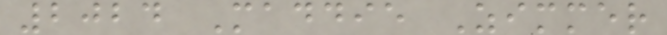2024 Maddie Zimmer
